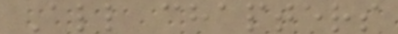All chapters
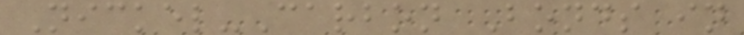Nickel-Carbon Bonds in
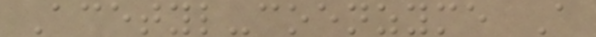Acetyl-coenzyme A
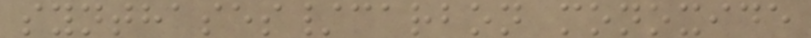synthases/carbon monoxide
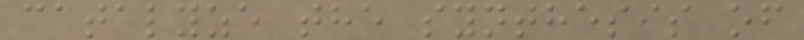catalyze the synthesis of
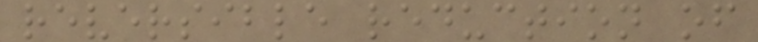reversible reduction of
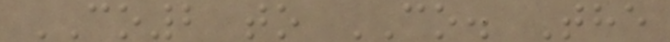CO2 to CO. The
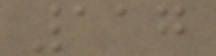117
